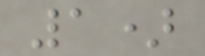1)
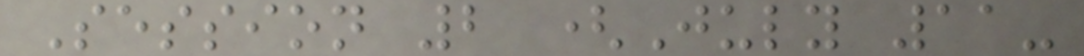Session 2 (July 11-
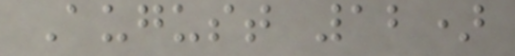August 12)
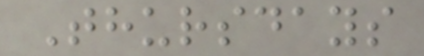Thursdays
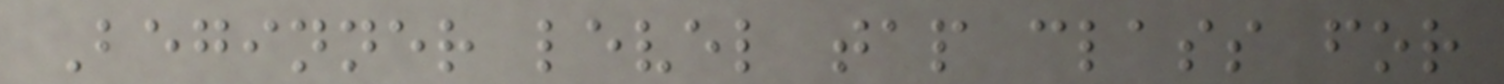Beginner level tap class for
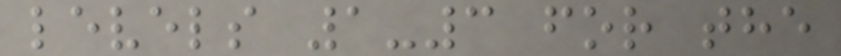levels 1-3 for the
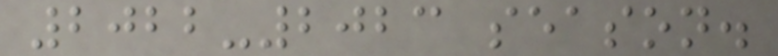2022-2023 season.
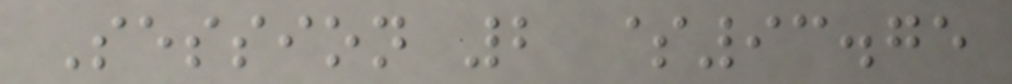Session 2 $93.75
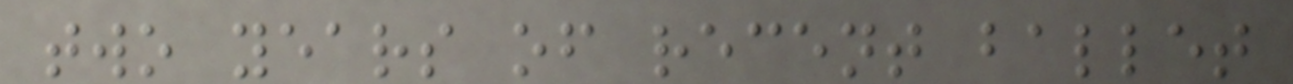two years of recent ballet
